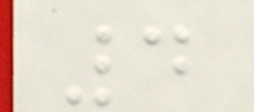4
